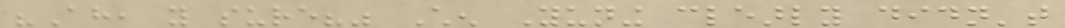"Ah, you sure?" Chen Yuning clearly didn't
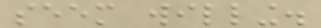seem willing.
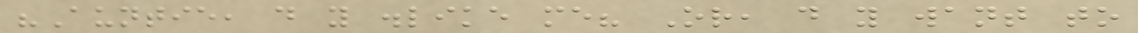"Auntie, do you dislike me? Or, do you want to
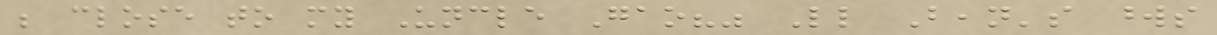be close to my Uncle Gao?" Little Bean's words
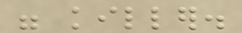were killer.
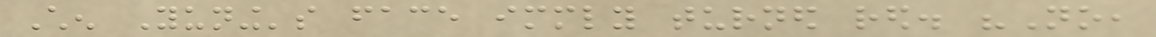Chen Yuning's face immediately turned red. "No,
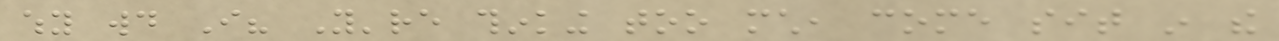why would I? You're thinking too much, come sit in the
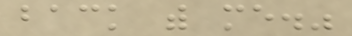back with me."
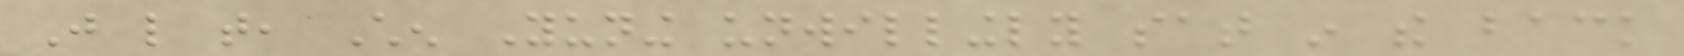Just like that, Chen Yuning unwillingly sat in the back
